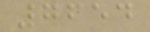7654
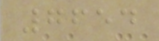7654
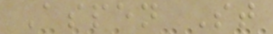Aspen St
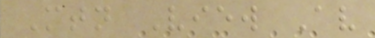Mtn View Av
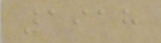1918
